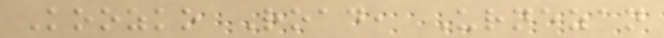Koozko Road, Urnezan
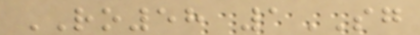RO58 1SG
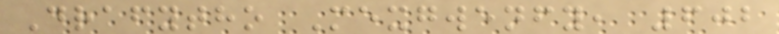Drafytho Mexgwenfy, 602
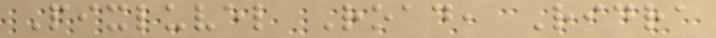Pixluvel Road, Ridra
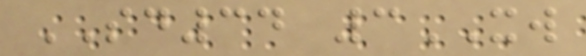SD34 3XW
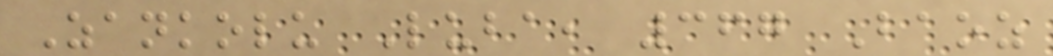Zankolu Luba, 367 Baoz
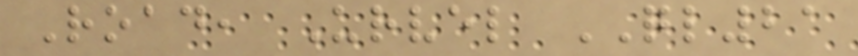Road, Urvel QL21
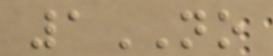1NO
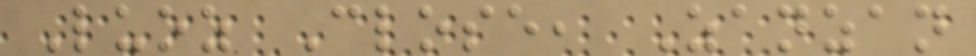Luoz Close, Zanzan
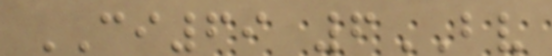CI69 6BV
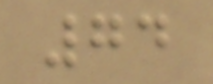74
